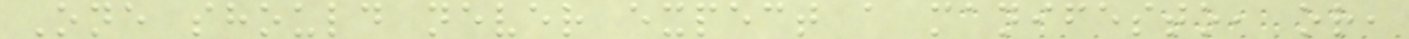One should never expect a manifesto, or,
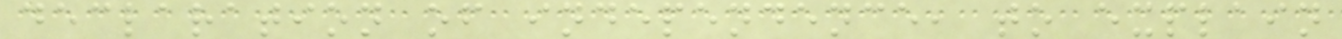declaration of independence, to explain
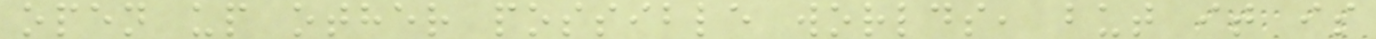open up other possible worlds, but it is
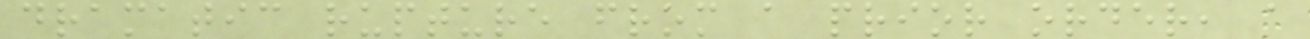dramatic rupture from a prior order, a
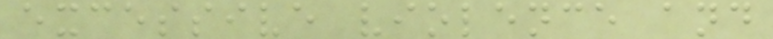excessive violence and
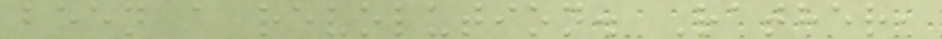been a revolution. Rather,
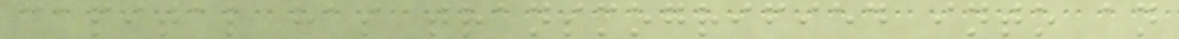capital has transmogrified into an
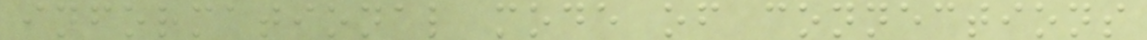informational mode of connections
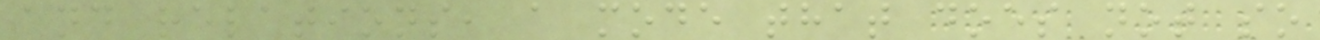and relations, a mode that does not so
